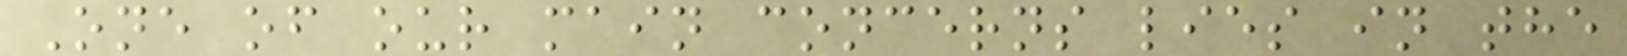One of our main concerns lies in the
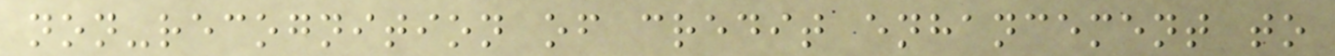non-recognition of credit enhancement to
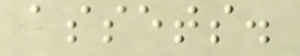assets.
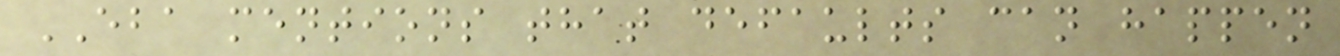EBA mentions that defaults can happen
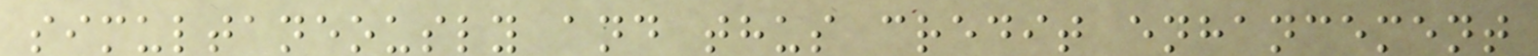simultaneously and thus credit enhancement
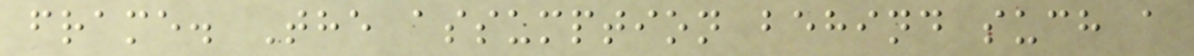frame. The assumption behind such a
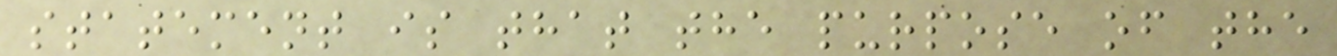statement is that the purpose of the
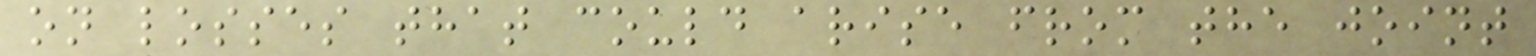on losses that could arise from the joint
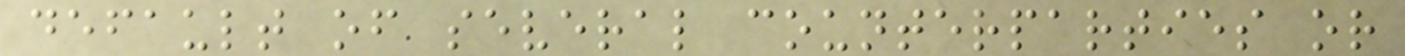default of several counterparties or
